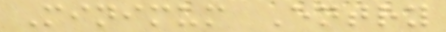Minimum Entry
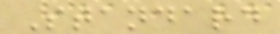Standard
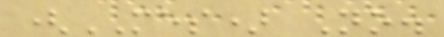(MES) No.
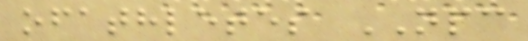ofathletes NPC
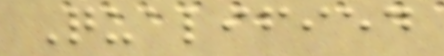Qualified
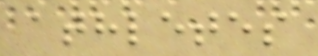athletes
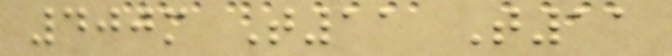400m T11 T11
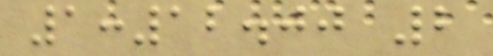1:12.00 2
